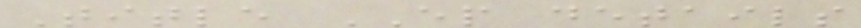Title EP details
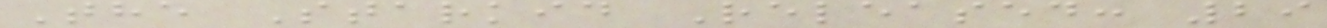The Starkid Released: 29
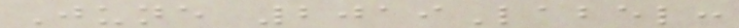June 2019Label:
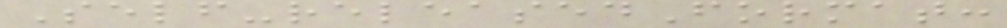Self-releasedFormat:
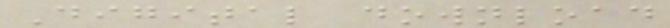Digital download
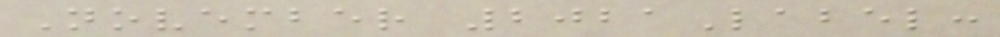November 2021Label:
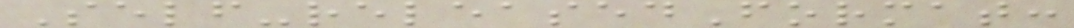Self-releasedFormat:
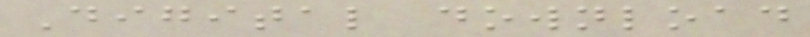Digital download
